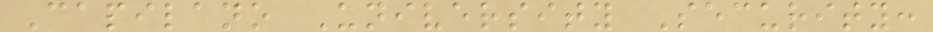Capilano University Security:
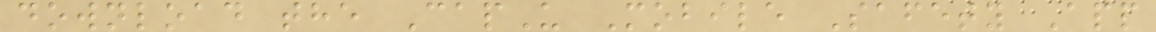download the CapU Mobile Safety App
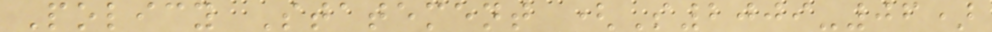Policy Statement (S2009-06)
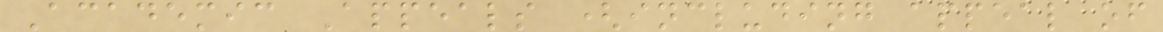Academic Appeals (including appeal of
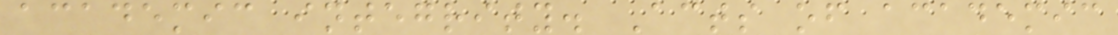academic integrity. Acts of academic
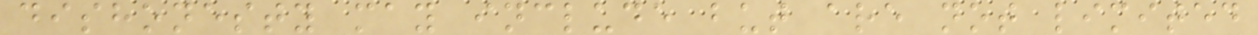dishonesty may include but are not limited
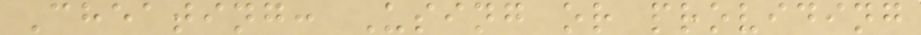Cheating: Using or providing
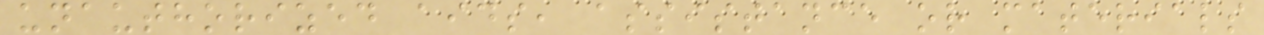unauthorized aids, assistance or materials
